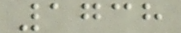1738
